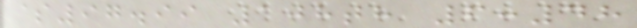$97.99 108th 6:48
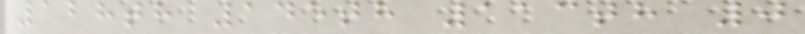128th 145th 113th 0
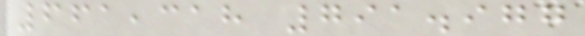661,318 791.977
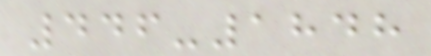446-1848
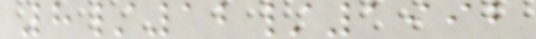8/12/1992
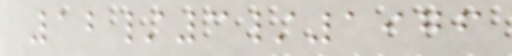12/3/1976
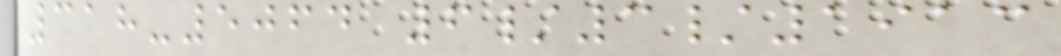318-5064 6/3/1913
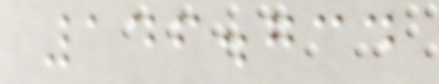146.734
